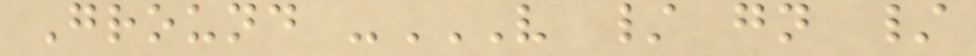Ground -V / GN /
